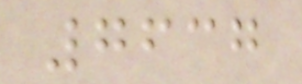7637
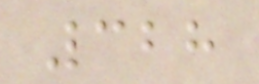328
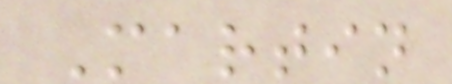Martin
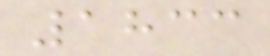1833
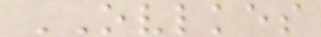OVLKES
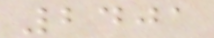2401
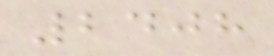2408
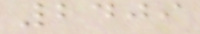2409
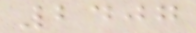2407
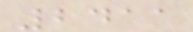2411
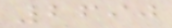2690
